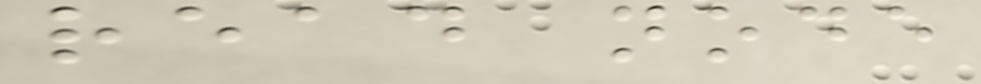read node
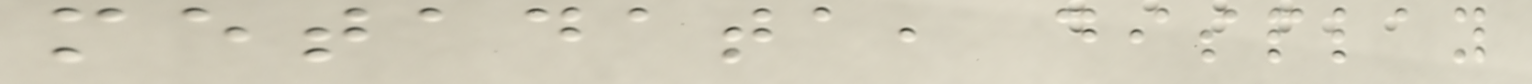metadata, display
